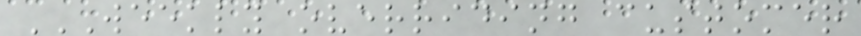WEEKLY OVERRIDING CUSTOMER
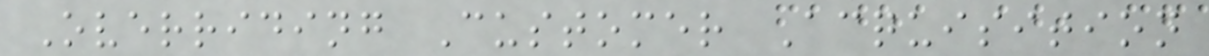Overriding Customer Acquisition
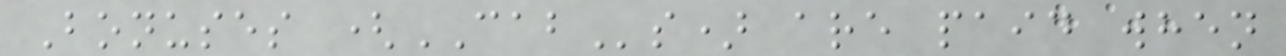Bonuses (CABs) are paid when
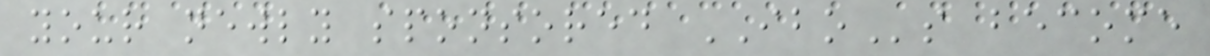your newly sponsored IBOs become
